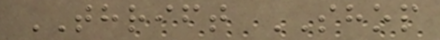THRIFT SHOP
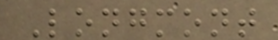Longmont
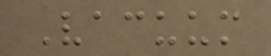Vacuum
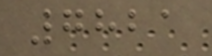7821
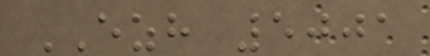EZH 5001
